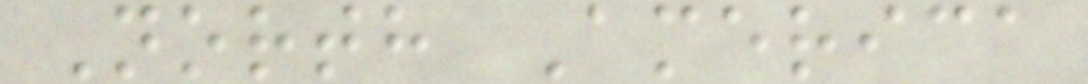North America
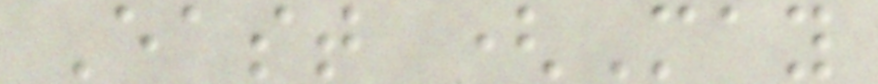East (May
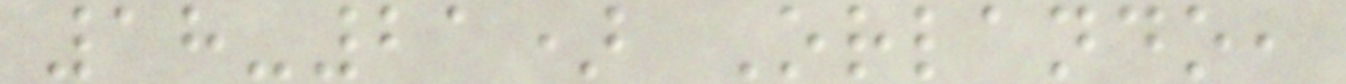18-21) Orlando,
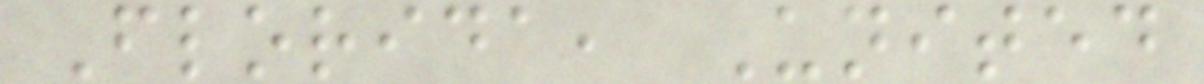Florida, United
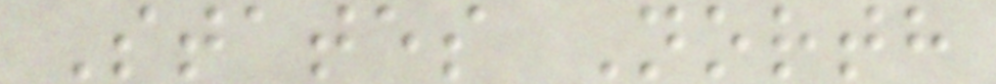States North
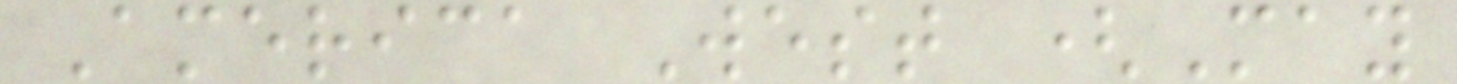America West (May
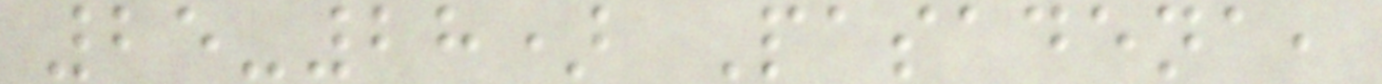25-28) Pasadena,
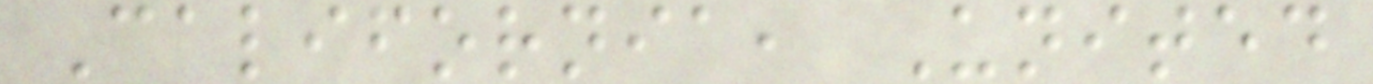California, United
